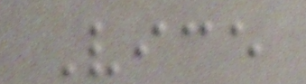Vice
